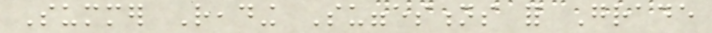Summer Reading Suggestions for Grade
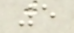5
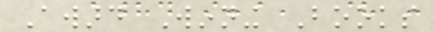Award Winning Books
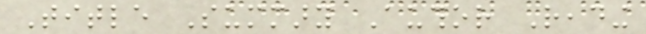Title Summary Author Reading
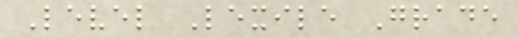Level Lexile Grade
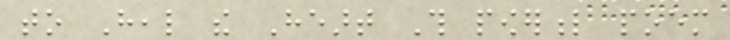to Heal the Heart This powerful poem
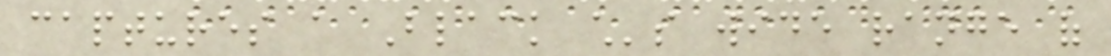captures a Black child's wide range of
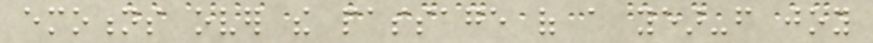emotions over the passage of a year-from joy
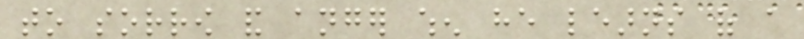to sorrow and anger when he learns of a
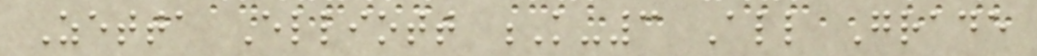Zetta Elliott K-3 All Grade
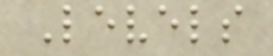Levels
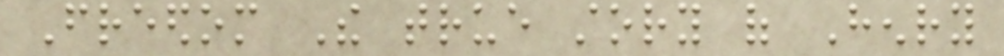Freedom The true story of Henry
